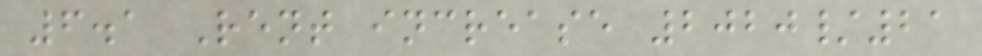6.1 Rent increase 2020/21
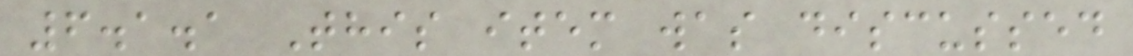6.1.1 This item was discussed
